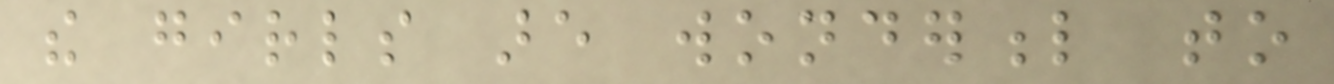the girls are wonderful to
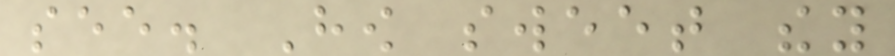see. How sweet they
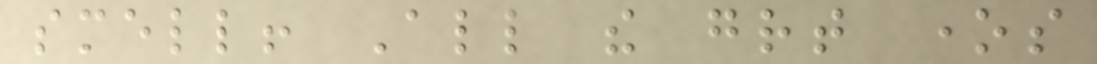smell! All the great ones
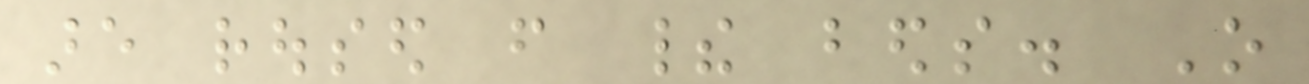are roused from their beds. O
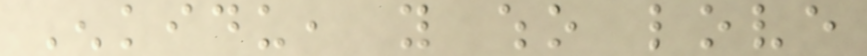Enkidu, you who love
